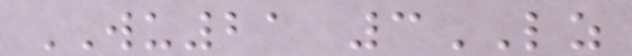WU21 3LZ
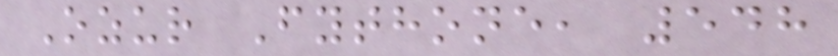Ozur Fythone, 548
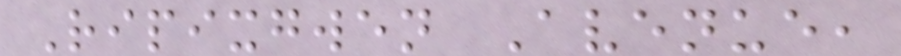Ripixgwen Avenue,
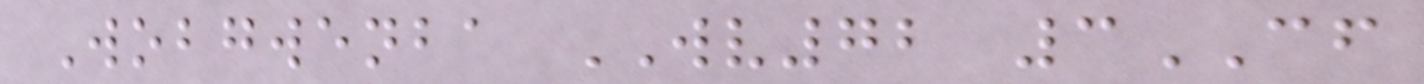Wobgwenba WV72 3CF
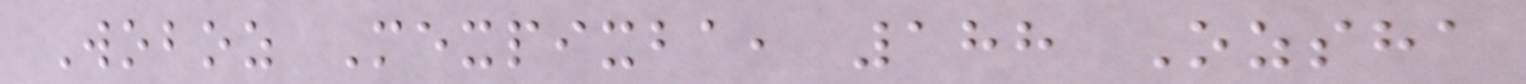Woboz Mexpixba, 188 Ozsha
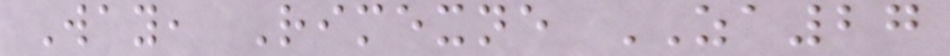Way, Rimexne ZA27
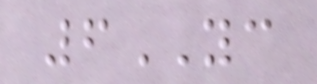6YC
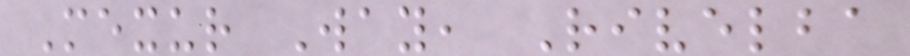Mexur Way, Rivelba
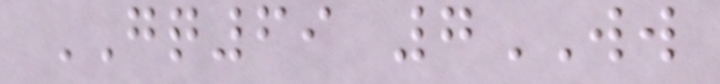GQ69 7WW
